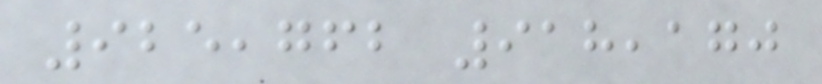925,762 918,170
